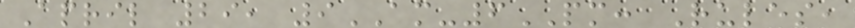April 29, 9AM-6PM: Rules,
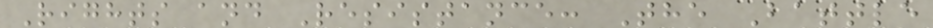Rights and Resistance: The Battle
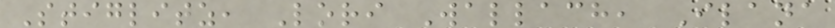Stiglitz, Lori Wallach, Ilana
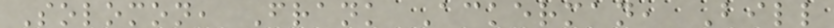Solomon, Frank Ackerman, Bill
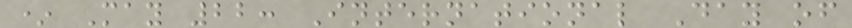* May 22: International Day of
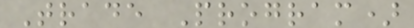Trade Program)
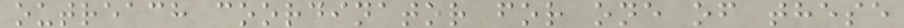outreach coordinator for one of these
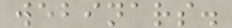webinars.
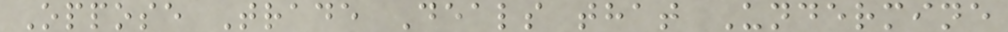Oppose Trade Deals that Undermine
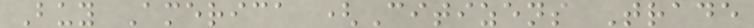Buy America (Citizens Trade
